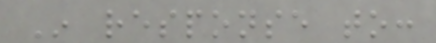In response to:
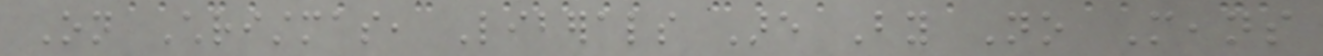On Christmas, Liberals Are By No Means
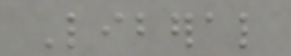Liberal
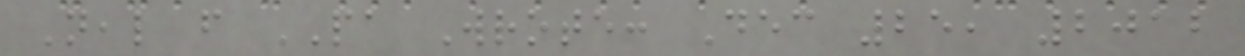Neal from PA Wrote: Dec 25, 2012
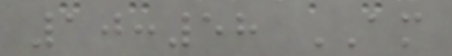10:58 AM
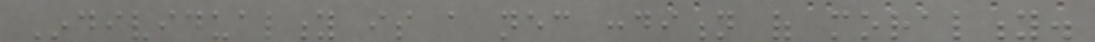Individuality is a necessary condition of morality.
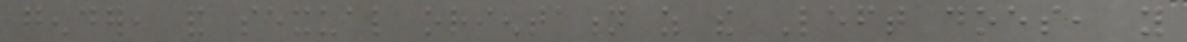gender, and sexual orientation as the Left does, you
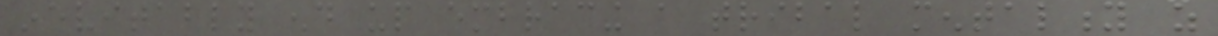inevitably end up embracing a tribal mentality as
